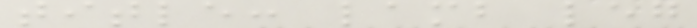title: lamb leg
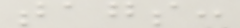tags:
